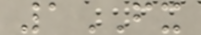1FX
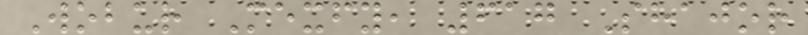Wobur Mexfy, 617 Shajor
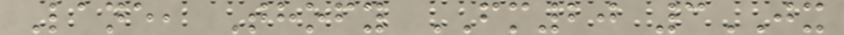Lane, Thofy FM20 3JX
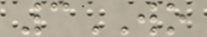3WO
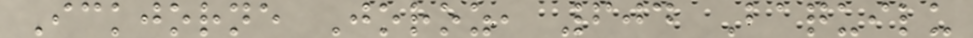Ickjorne Joroz, 604 Baquilu
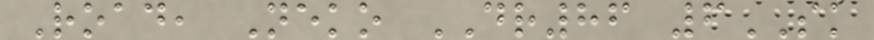Road, Neko DR86 6SK
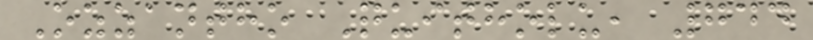Ozzantho Quitholu, 744
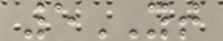5YT
